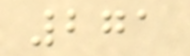271
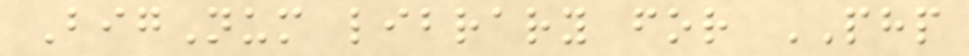BigNum library for PHP
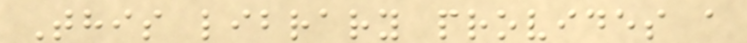This library provides a
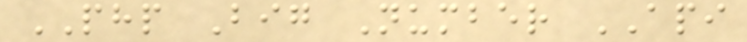PHP Big Number API
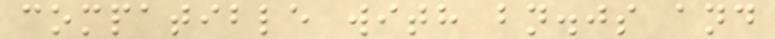compatible with bn.js and
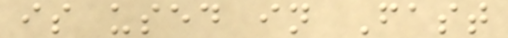is used in Fast
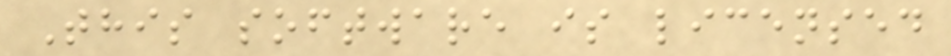This software is licensed
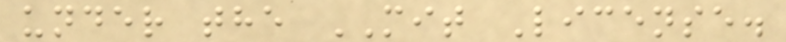under the MIT License.
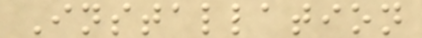Installation
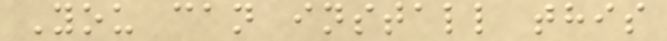You can install this
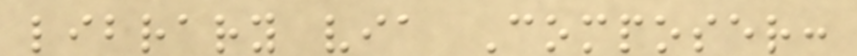library via Composer:
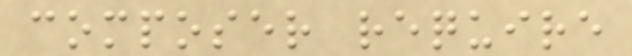composer require
